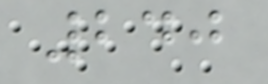240
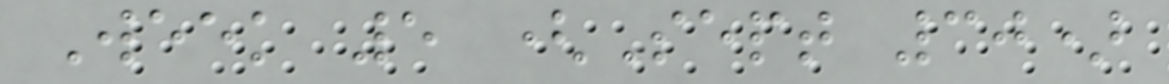Week 5 (Sept 30)
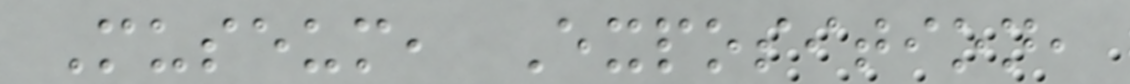Museum, Exposition,
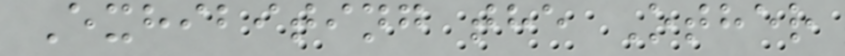Exhibiting the Other
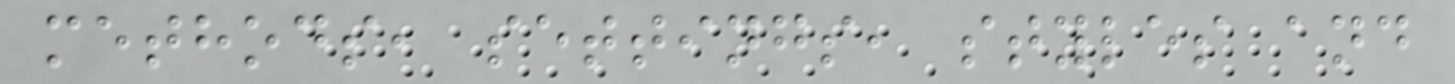methods, settings, styles and
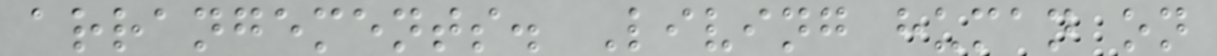arrangements. Living human on
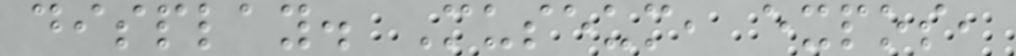display. Museum, expos,
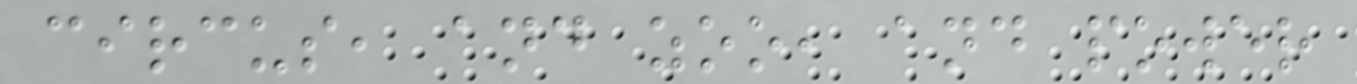circus, and zoo, and power
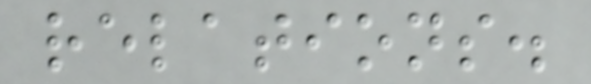relations.
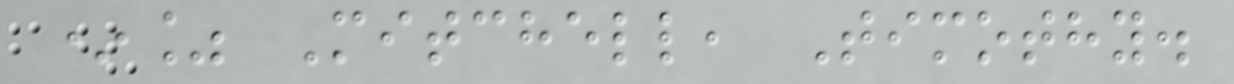*% Mitchell, Timothy.
